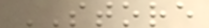STORE
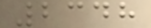2348
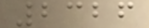2326
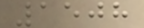1508
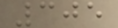305
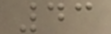43
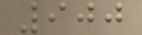900
